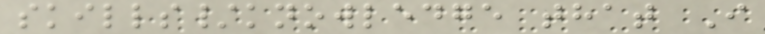skills/knowledge that I
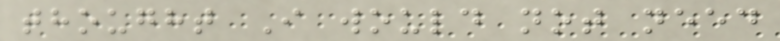thought I would not need
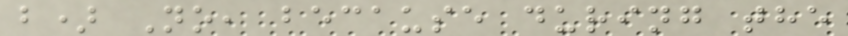b) No, because during the
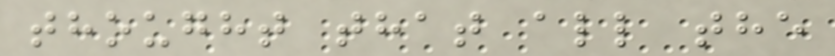thought that all the
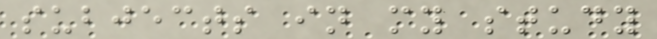subjects in my study
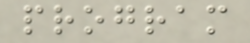program
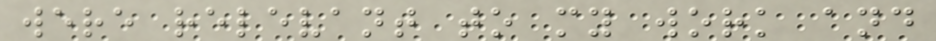were relevant to my work and
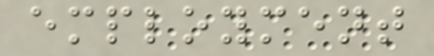employment
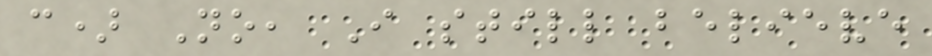c) No, I still believe
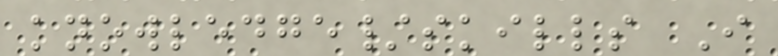knowledge/skills I
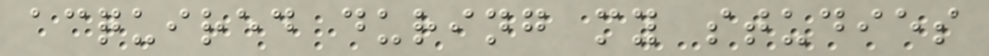acquired during my studies
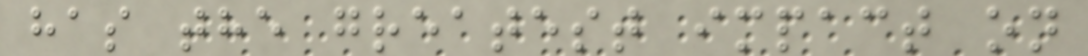has the greatest impact on
